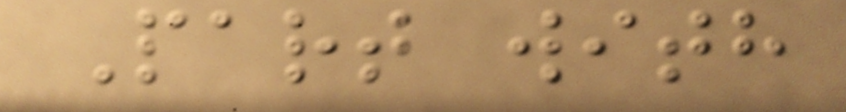Part with
